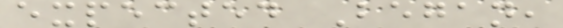expected Began,
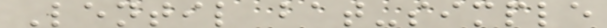Lentil bat-simple
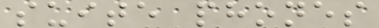suite phones
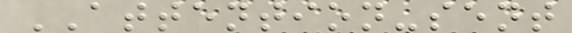ATTENTION-sent
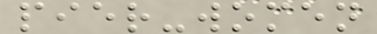pier-women
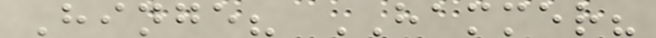Hinge? HAMMER?
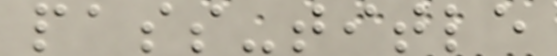pass-title
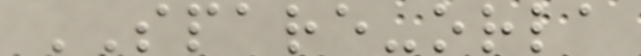SPARE-orla
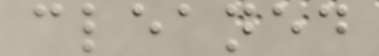cleaned
